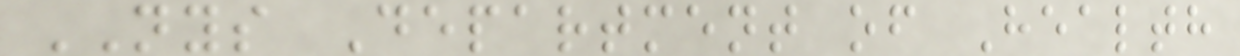NYS Department of Health
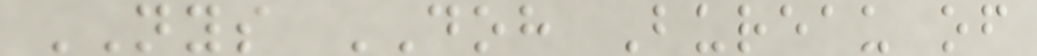NYS DOH Bureau of
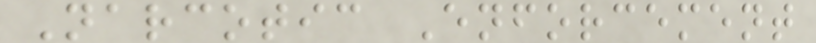Narcotic Enforcement
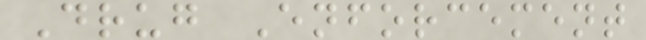Drug Enforcement
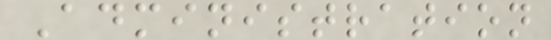Administration
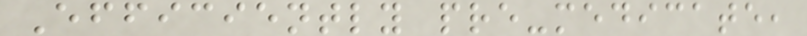Efficiently pre-medicate,
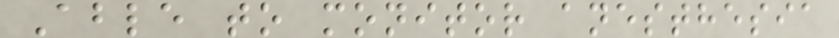Able to monitor anesthesia
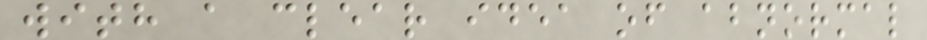with a clear idea of abnormal
